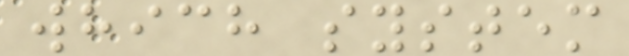which system
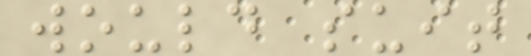would suit
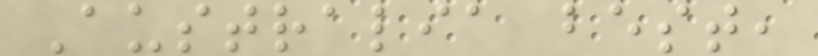Australia best,
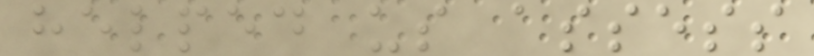helped us assess
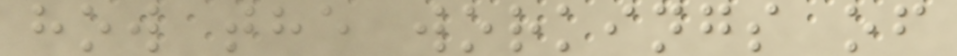how the workings of
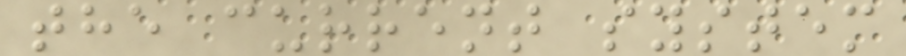the current system
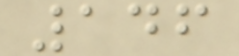146
